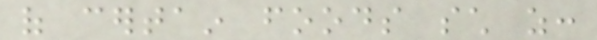of certain foods such as:
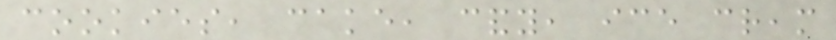cookies, cake, candy, ice cream
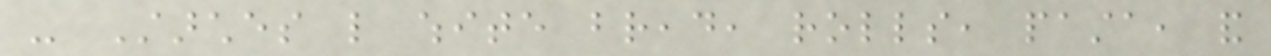- Starches like white bread, rolls, pasta, and
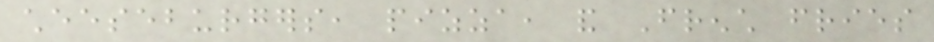cheeseburgers, pizza, and French fries
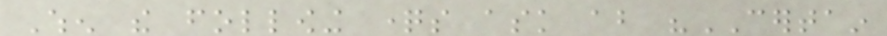When the following questions ask about "CERTAIN
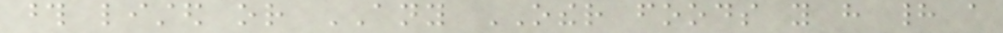those listed or ANY OTHER foods you have had a
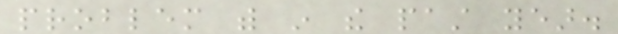problem with in the past year.
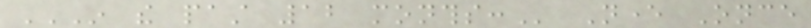IN THE PAST 12 MONTHS: Never Once
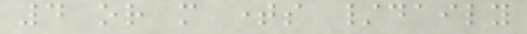4 or more times /daily
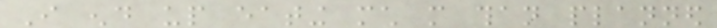I end up eating much more than planned
